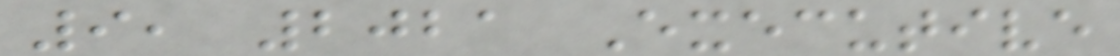9, 2021 Executive
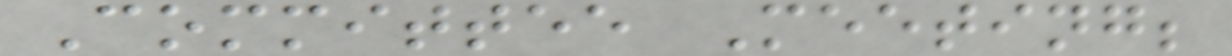Committee Meeting;
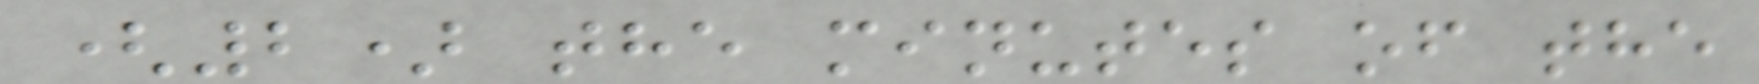(2) the minutes of the
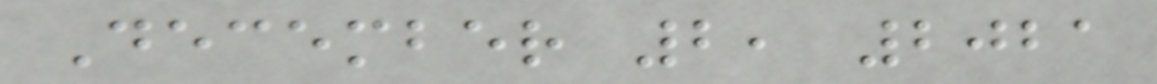December 2, 2021
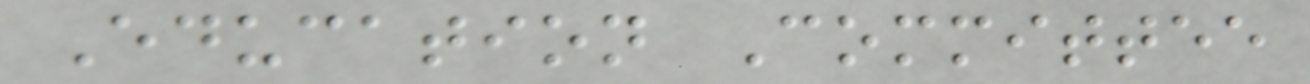Education Committee
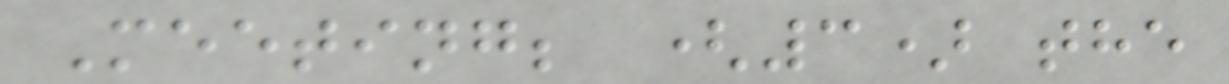Meeting; (3) the
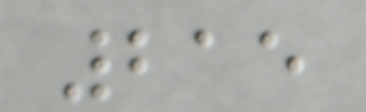215
